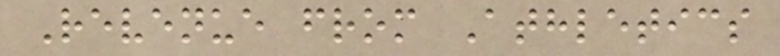Revenue from Athletics
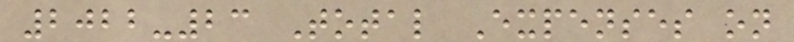2022-23 Total Expenses on
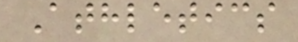Athletics
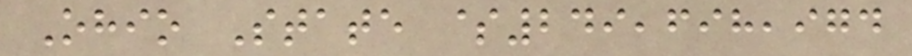Ohio State $249,698,974
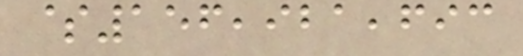$156,921,693
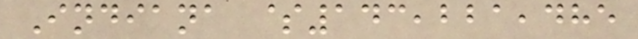Indiana $143,221,485
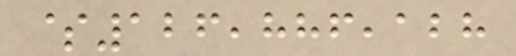$126,886,128
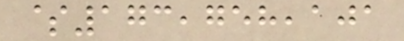$173,758,101
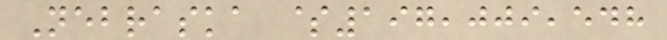Nebraska $197,009,548
